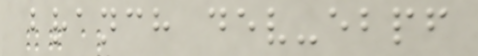branch dev-ebpf
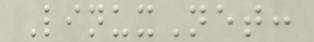LinuxNet:
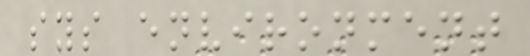sys environment
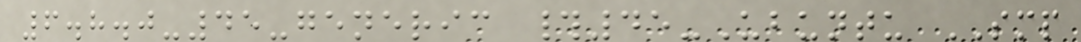6.8.0-45-generic #45-Ubuntu SMP
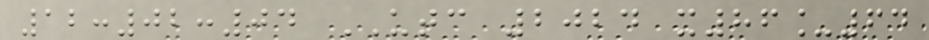12:02:04 UTC 2024 x86_64
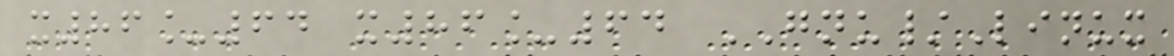x86_64 x86_64 GNU/Linux
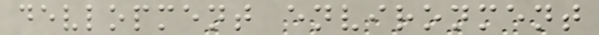devlopment environment
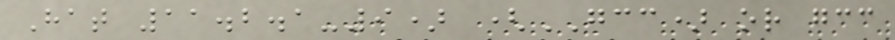Hat 11.2.1-9) (GCC) or gcc
